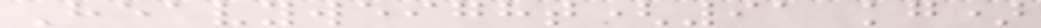Heavyweight(91 kg)
